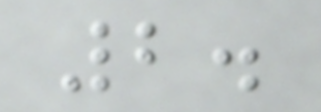2.
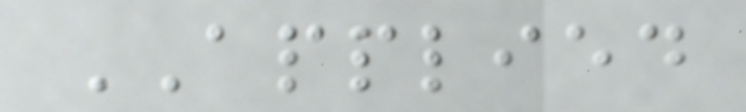APPLIED
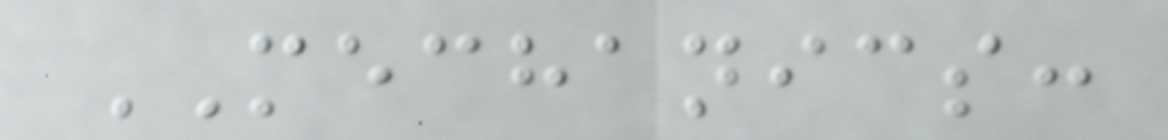MECHANICS:
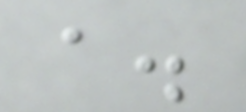a.
